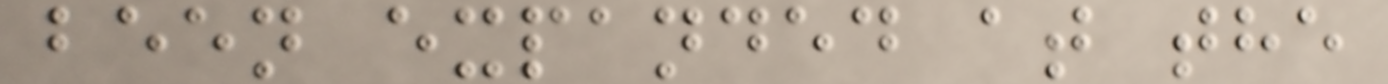been expanded at the
